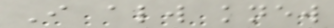I always knew
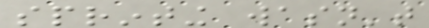sprinting wasn't
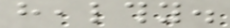healthy.
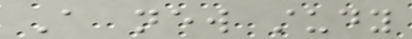A new study
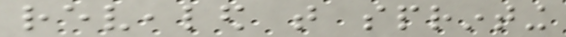revealed that sprinting
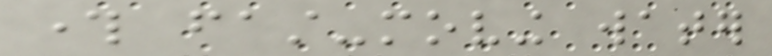through fast-moving water
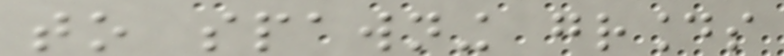to spawning grounds
